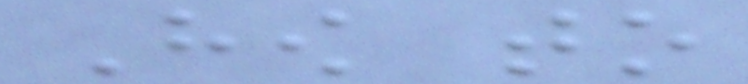How to
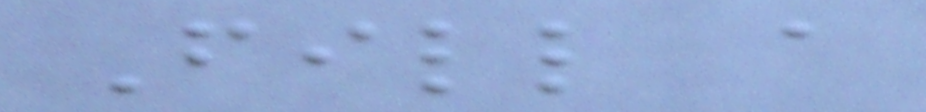Fill a
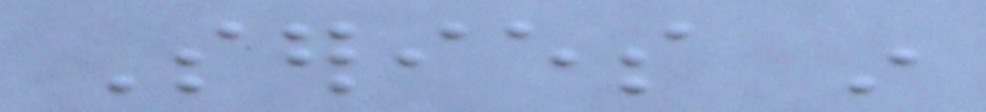Series in
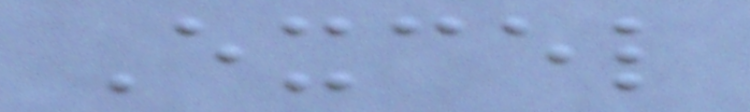Excel
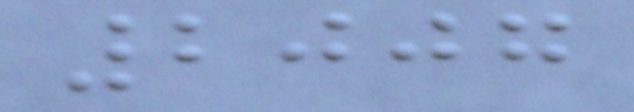2007
